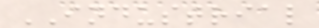INDUSTRIAL
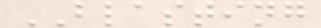BLASTING
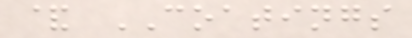& COATINGS
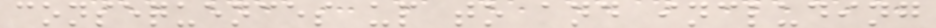consequences up to and including
